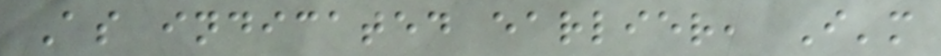As indicated earlier, I'm
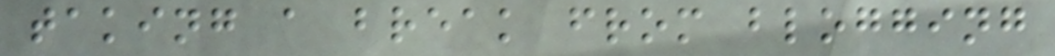taking a break from blogging
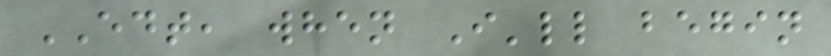EDT, when I'll begin
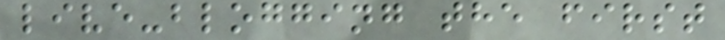live-blogging the first
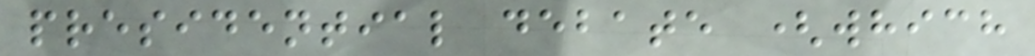presidential debate (which
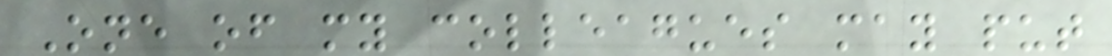One of my colleagues may put
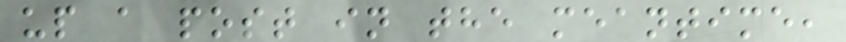up a post in the meantime,
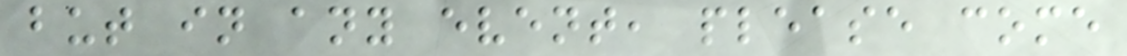but in any event, please come
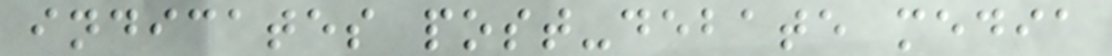indicates post-debate media
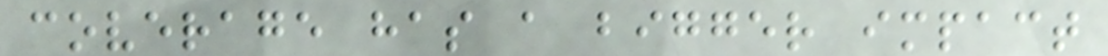coverage has a bigger impact
